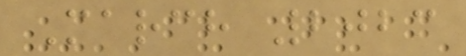March 2023
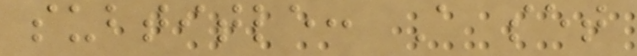subtitle: A set
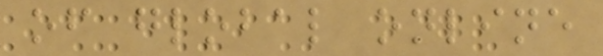of global online
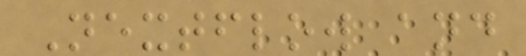Nextflow and
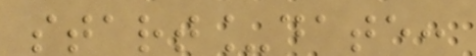start_date:
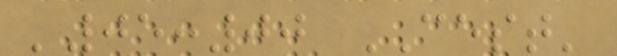'05:00 CEST'
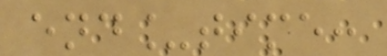end_time:
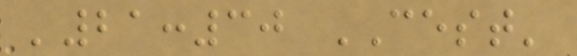'21:30 CEST'
